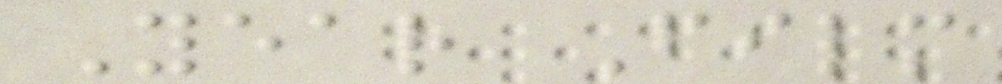Year Film
